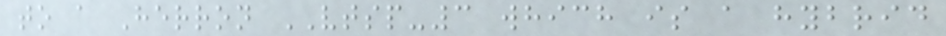to a Herron VTSP-3 which is a hybrid
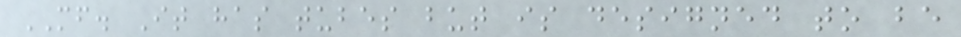MF. It has tubes but is designed to be
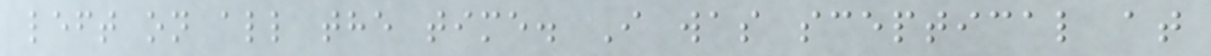left on all the time. I was sceptical at
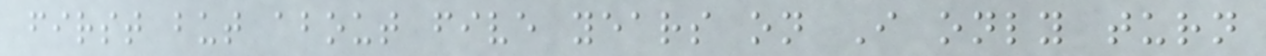first but about five years on I only turn
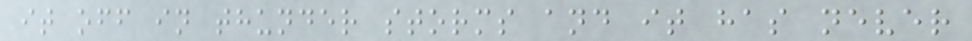it off in thunder storms and it has never
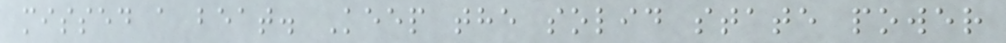missed a beat. Keep the solid state power
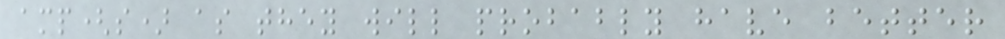amp(s) as they will probably have better
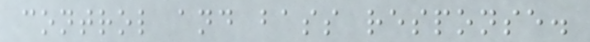control and bass response.
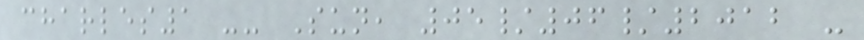charles1 -- Sun, 05/06/2012 -
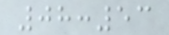08:53
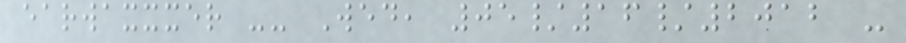earwaxxxer -- Wed, 05/16/2012 -
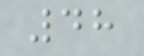48
